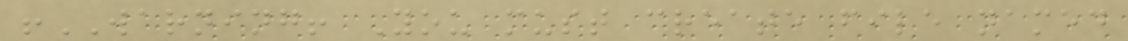!WARNING! You must create file named
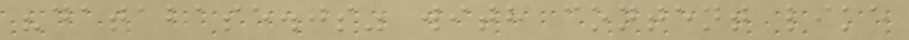"database.js" with content like
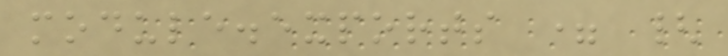module.exports = {
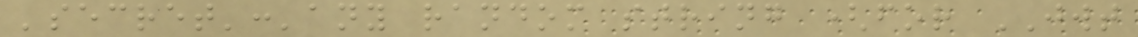'secret':'any random string (for JWT
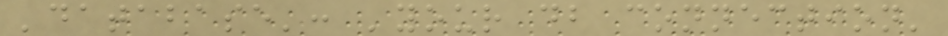'database': 'your db connection'
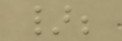};
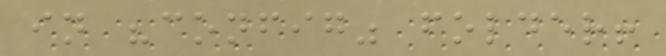in "config" folder!
